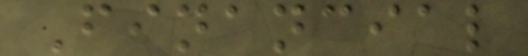Financial
